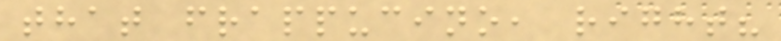that frappucino, right?
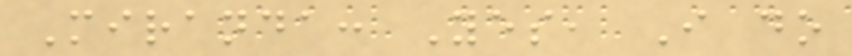Miranda: Yes, I do
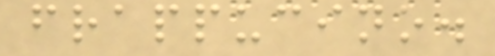frappucino.
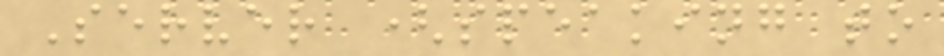Server (speaking to
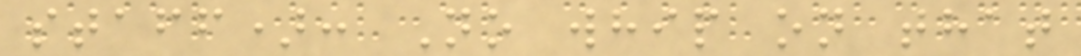staff): No whip on that
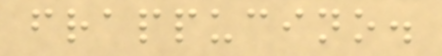frappucino.
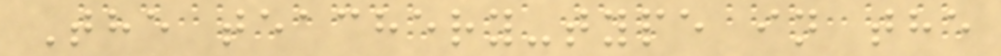The teachery-type in the
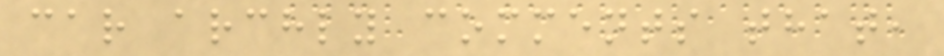car archly comments that,
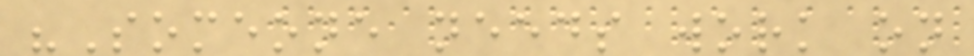"Someone needs work on
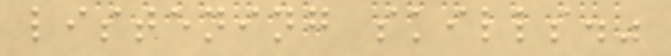listening skills."
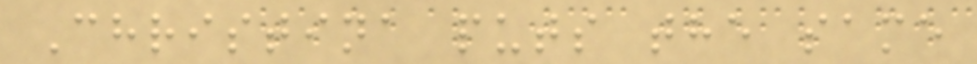Christina puts the same
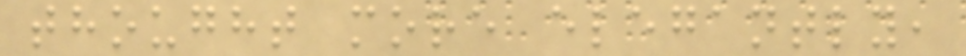thought more elegantly,
